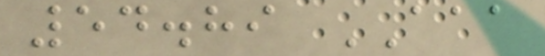54.89 AAA
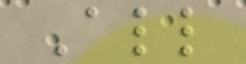All
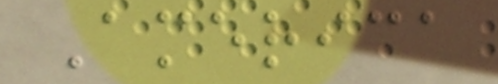America
